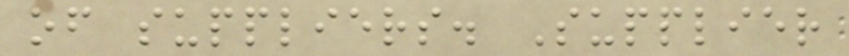of suppliers. Supplier
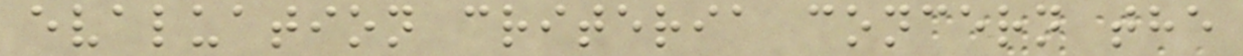evaluation criteria concern the
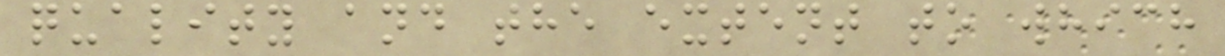quality and the extent to which
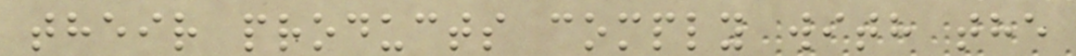their products comply with the
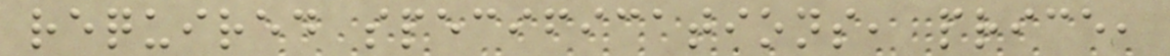required specifications, price,
